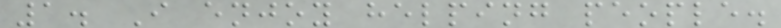1. I enjoy helping people.
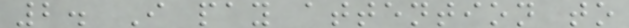2. I pay attention to
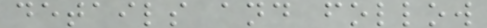details and follow
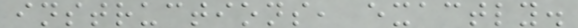instructions, exactly.
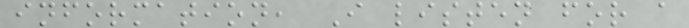information, I listen for a
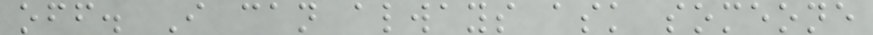off. I can always ask someone
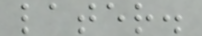later.
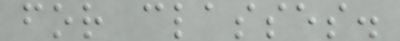for classes.
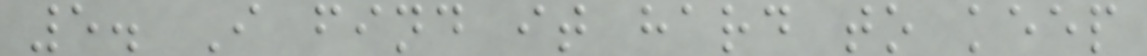5. I find it hard to keep
